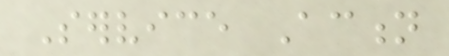Service Action
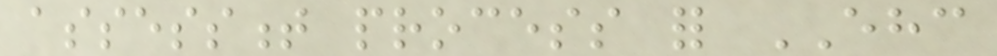assessment process for EHC
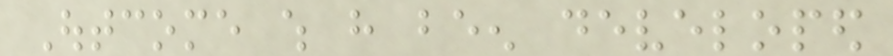Outcome which have been developed
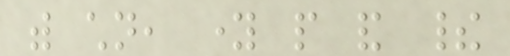with children, young people and their
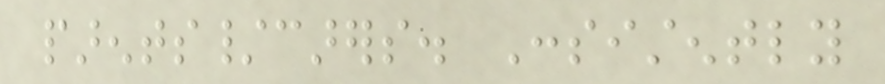parents/carers. Consistently
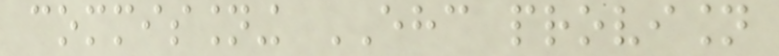commissioning EHC provision
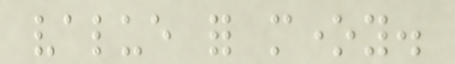value for money.
